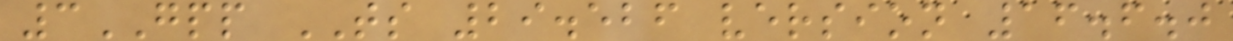3GPP TS 29.526 version 16.6.0
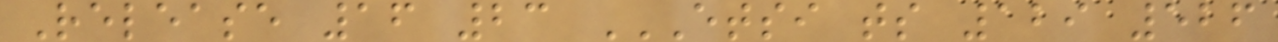Release 16 23 ETSI TS 129 526
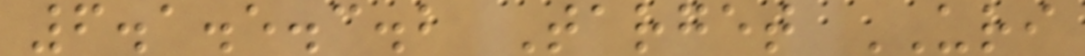6.1.5.3.2 Target URI
